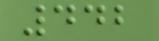442
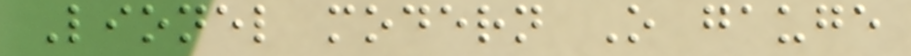Lionel modern O gauge
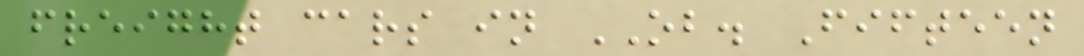freight cars in OB. Fifteen
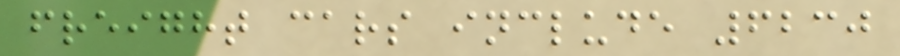freight cars include 6230
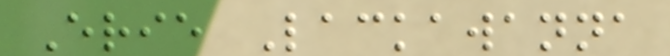Erie Lackawanna
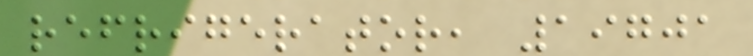refrigerator, 19701
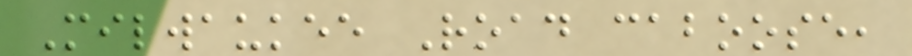Milwaukee Road caboose,
